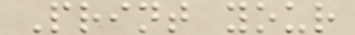Print your
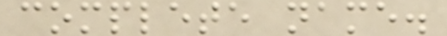complete name.
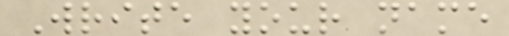Write your name
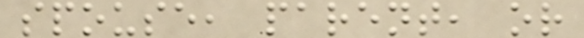spouse, parent, or
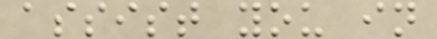assist you in
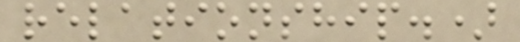relationship.)
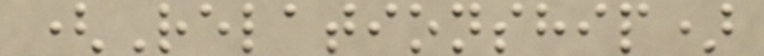(Relationship)
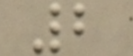2
